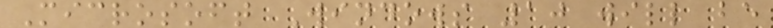Microsoft Windows 10 will be
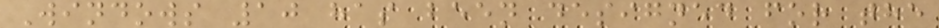Windows 10 has been designed for the
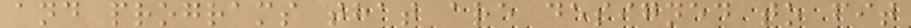and programs that are designed to fit
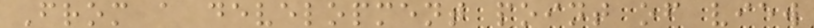From a development point of view
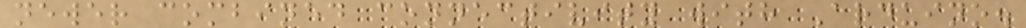newer combined connectivity with Arduino.
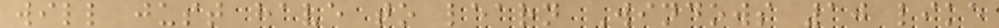will just have to learn Windows 10 like
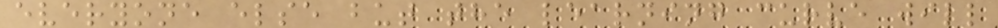everyone else but the learning curve will
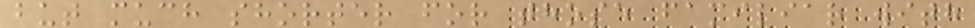but much shorter for those familiar with
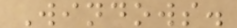Windows.
